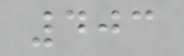403
